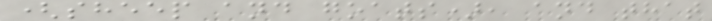(sheep and goats), and that
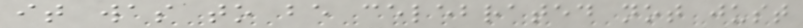it was to be celebrated not just
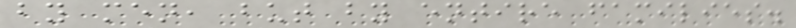by men, but by entire families.
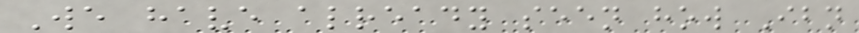We have already seen how Ibn
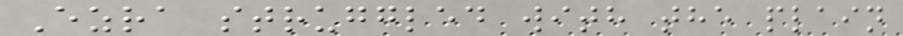Ezra struggled with the plain
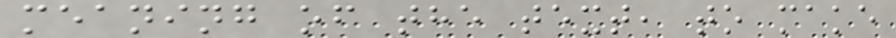meaning of the text, to make
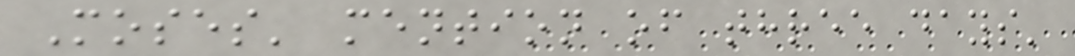Moses' mention of three days'
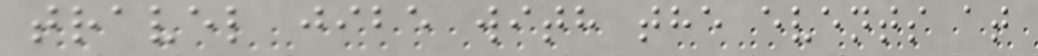travel jibe with the events at
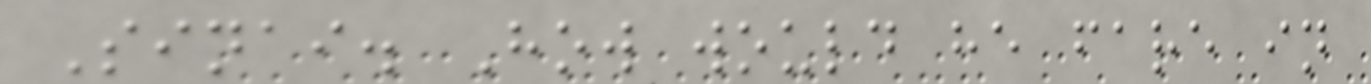Sinai. How would he fare in
